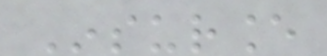Insurance
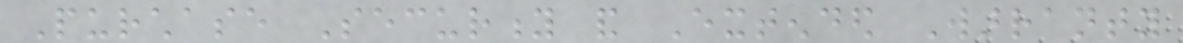Purchase Security and Extended Warranty
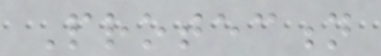Protection
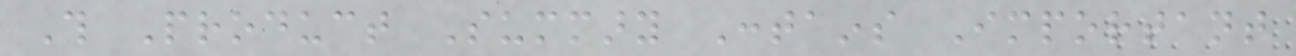This Product Summary Contains Important
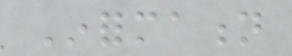Information
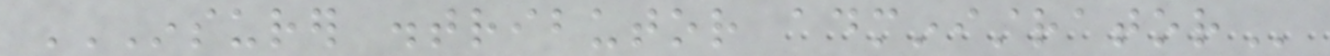INSURER DISTRIBUTOR ADMINISTRATOR
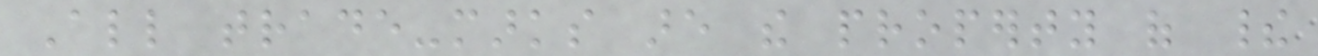All trade-marks are the property of their
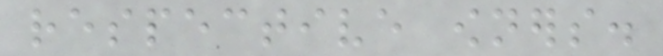respective owners.
